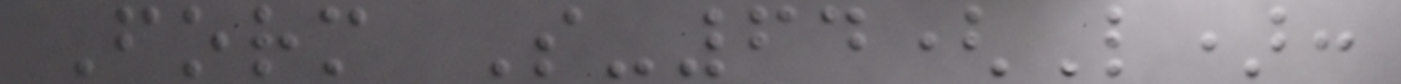Form S-64(L):
